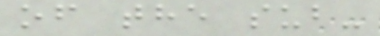of the sub-
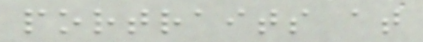portraits at
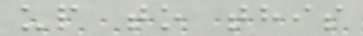up to this
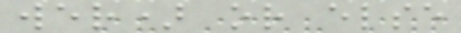wer) or else
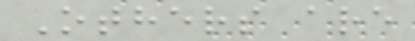Others are
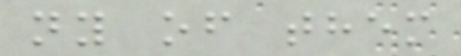ny of them
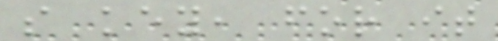s key, for it
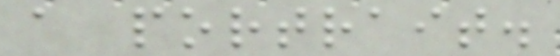a portrait.
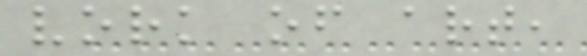vork of art,
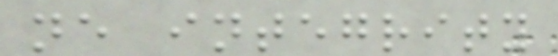ne integrity
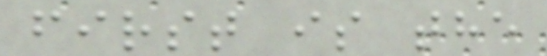first is the
